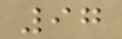97
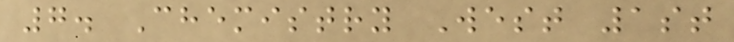7. Chemistry West 1st
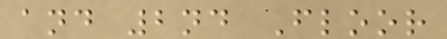and 2nd Floor
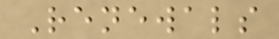Renewals
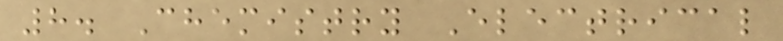8. Chemistry Electrical
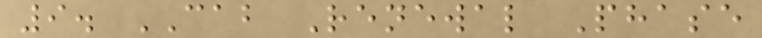9. CAB Renewal Phase
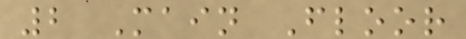2 Main Floor
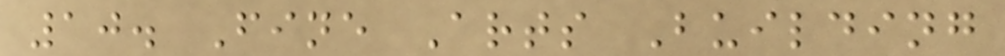10. Fine Arts Building
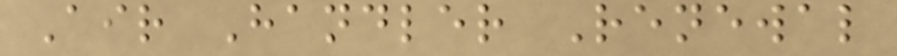Air Handler Renewal
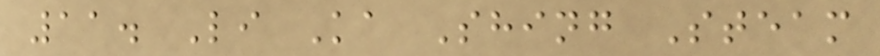11. Li Ka Shing Steam
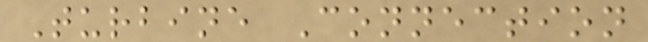Turbine Connection
